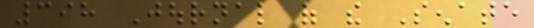398 Journal of the Senate
